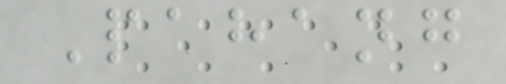Pahang
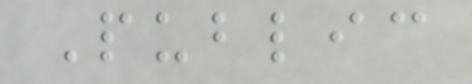Public
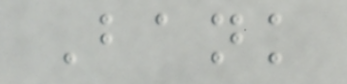Bank
